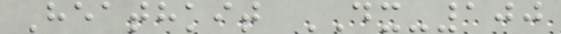Heathkit DX-100
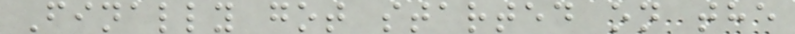Finally got started on the
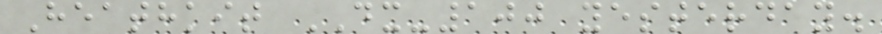Heathkit DX-100 yesterday.
